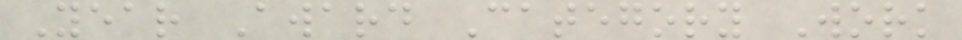Year Award Category Work
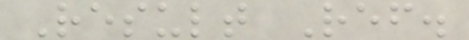Result Ref.
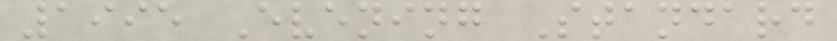1995 Evening Standard
